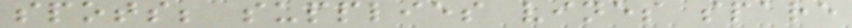spots; supplies vines spare
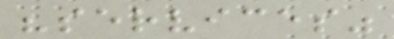"services"
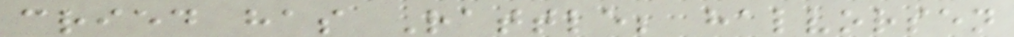cried has Rattle; halvorsen
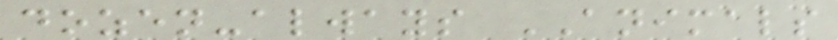dozen-always ANIMALS
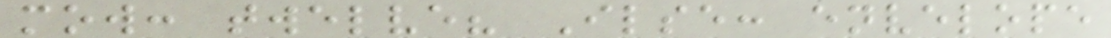mow: twelve? Ilse: envelope
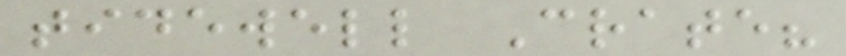tidewell Crate?
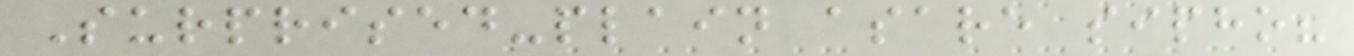Surprised-plain asare sipho?
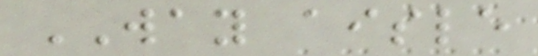WAY aisle
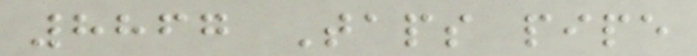8867 Taps pipe
